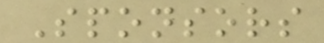Sponsors
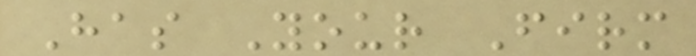Has Your Firm
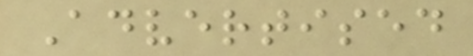Advertised
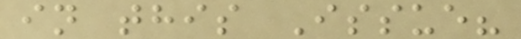in this Issue?
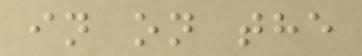in on the
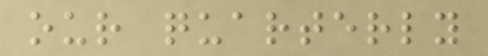our quarterly
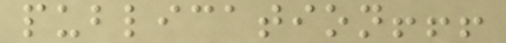publication!!!
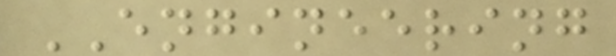ENGINEERING
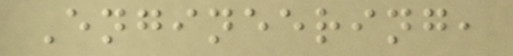Engineering,
